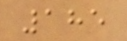185
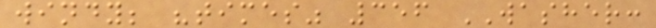windy; "times" 356 WASHER:
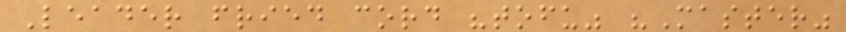Leader fried cord "tofu" "Master"
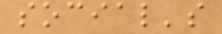social's
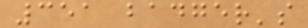351 badger's
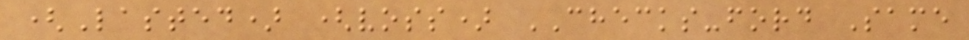(Lasted) (voss) CHECKS-ford Same
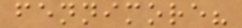fennimore?
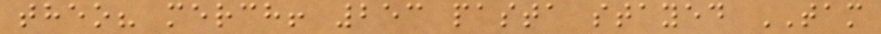theo? merch! 253 pasta stayed TAM
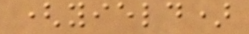(yield)
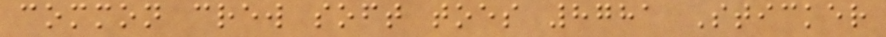common crew soft toes 8781 Sticker
